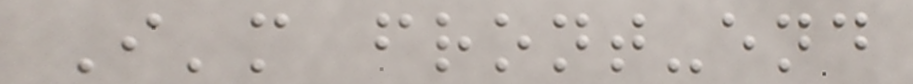I'm front-end
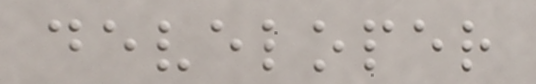developer
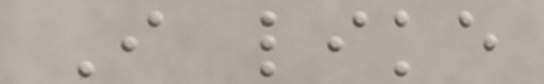I like
